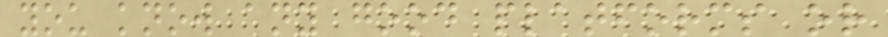you know any good platforms or
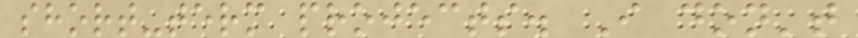short-term projects. I don't
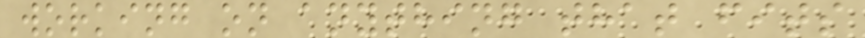working on anything that fits
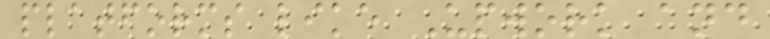platforms like Upwork and
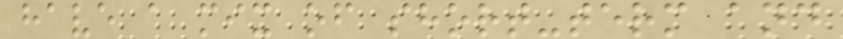have a mix of short-term and
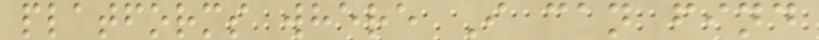platforms where I can find
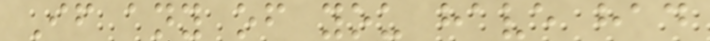If any of you have had
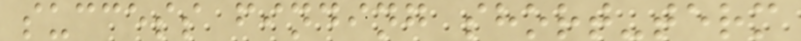success finding short-term
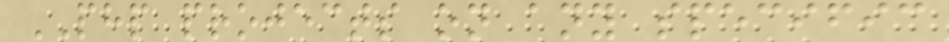PHP projects on any specific
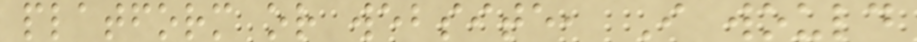platform or website, I would
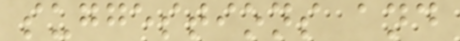suggestions and
